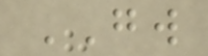GW
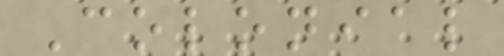Colonial
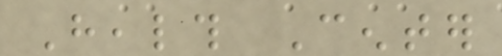Health Center
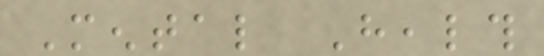Mental Health
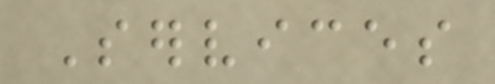Services
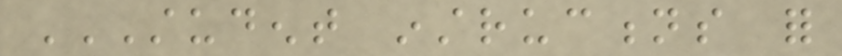STUDENT INSTRUCTIONS FOR
